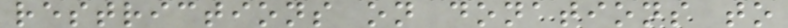restrictions on donations to
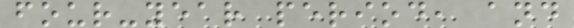four-year period, and
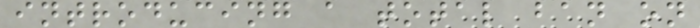introducing a total ban on
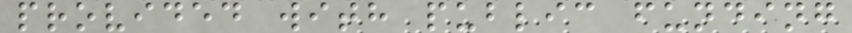provided with public funding
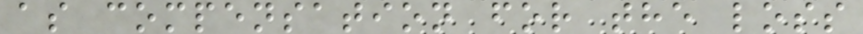as compensation for the loss
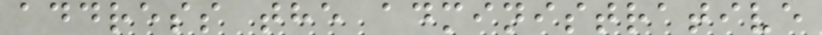address the administrative
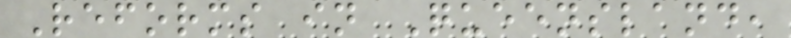Reforms in Queensland,
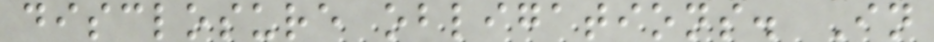disclosure obligations. In
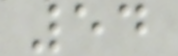54
